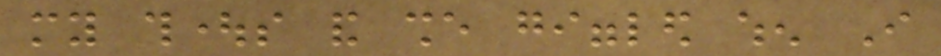my thoughts and she giggled when I
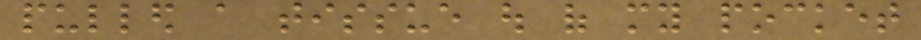pulled a tissue out of my pocket
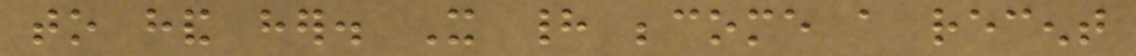to hand her. It had become a recent
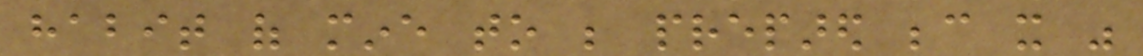habit of mine to be prepared because it was
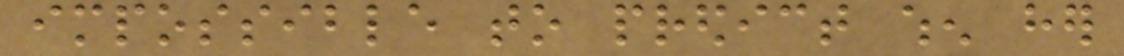impossible to predict when her
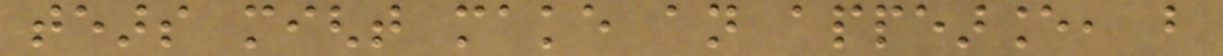tears might make an appearance, but
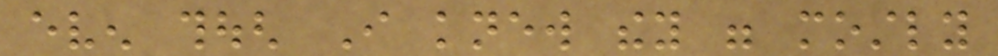even though I knew they were mostly
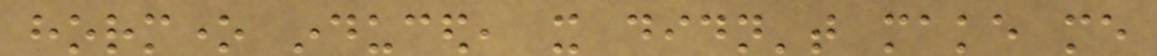hormone induced, it didn't make me
